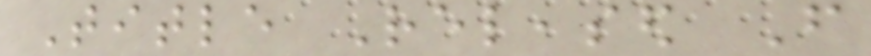Title Released From
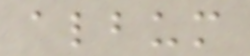album
